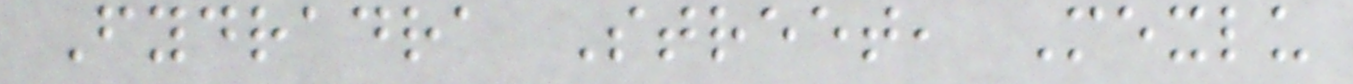Fydradra Street, Mexlu
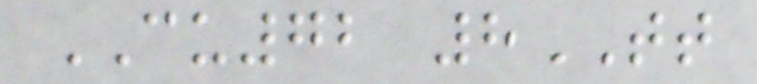CU72 8TT
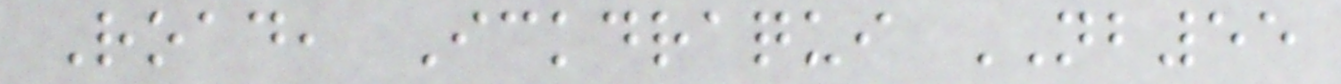Road, Ickdraqui NB55
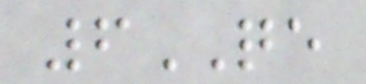6QE
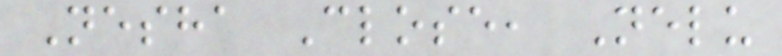Nesha Close, Nelu
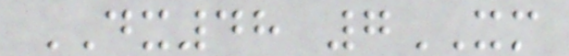DX48 7XM
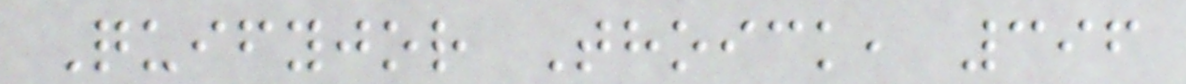Quifyjor Thoick, 396
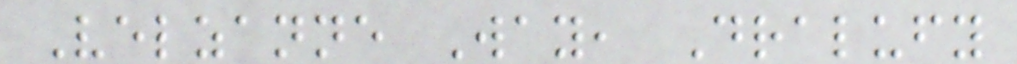Velzanne Way, Dralufy
